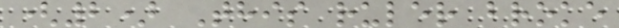(2) This ruler broke
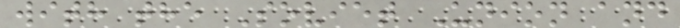with the Soviet Union and
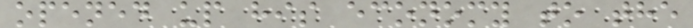opened up his economy to the
